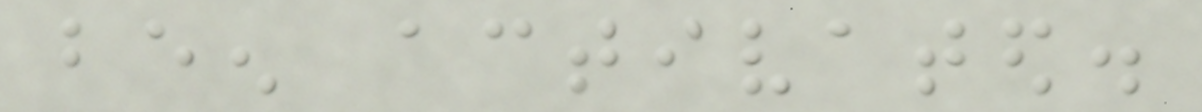been activated.
